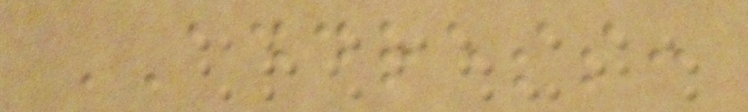ADDRESS:
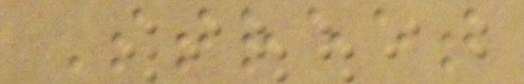Street
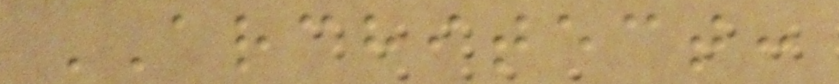ARCHITECT:
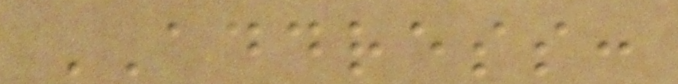ADDRESS:
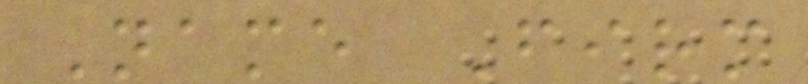Name Firm
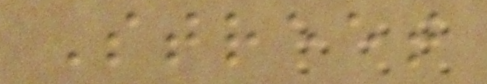Street
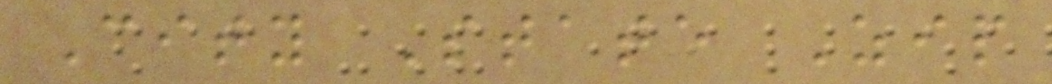City State Zip
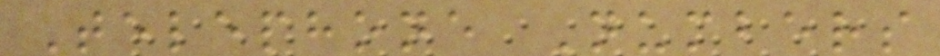Telephone Numbers
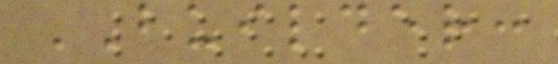BUILDER:
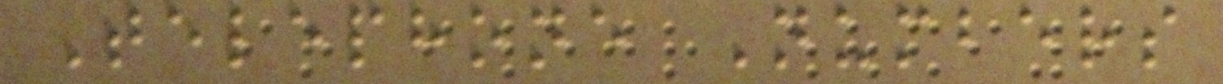Telephone Numbers
